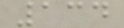134
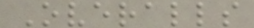Overalls
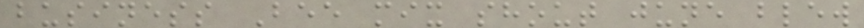business Bee mix shout june blew
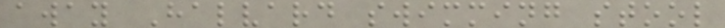away Halvard swimming stool
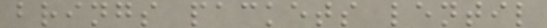brings packets lentil
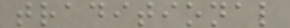traditional
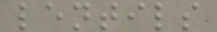lentils
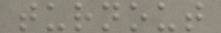turnout
